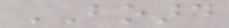BOARD
